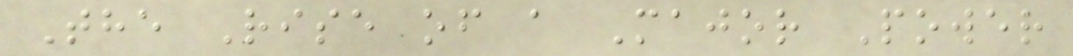The Rise of a Major Power
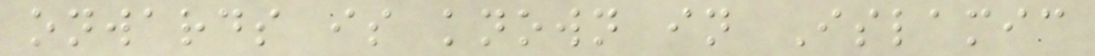onwards is known in Islamic
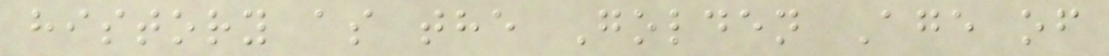history as the Golden Age of
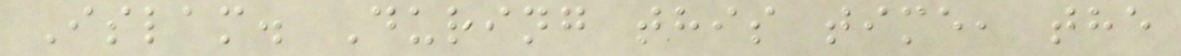Islam. During this time, the
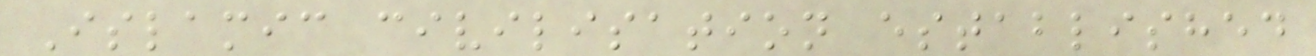Islamic civilisation established
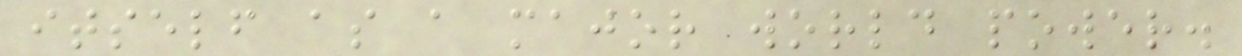itself as a major world power.
